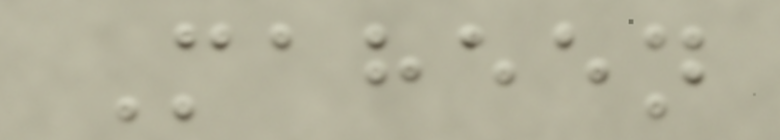Maheen
